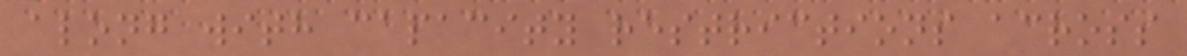along with capacity restrictions across
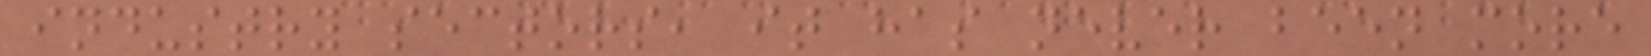industry sectors, it has never been more
